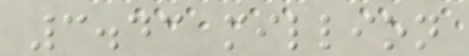3.43 million
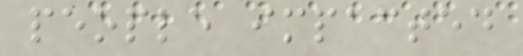people impacted
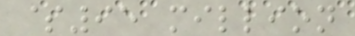$95 million
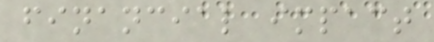financial impact
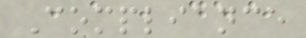Compliance
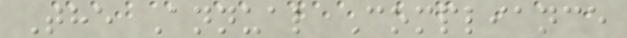The Annual Compliance
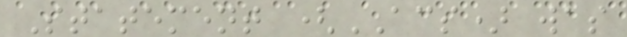Statement (ACS) was
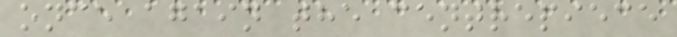once again the centrepiece
